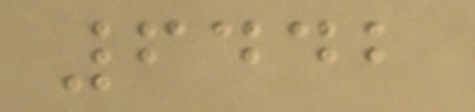6442
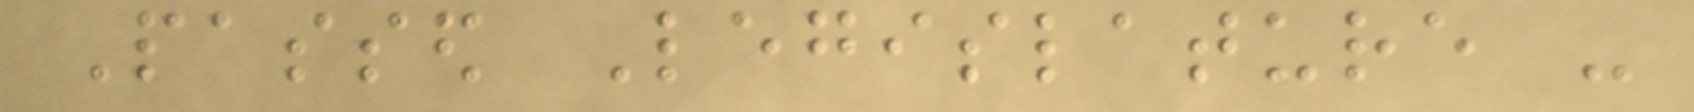Passed Legislature -
